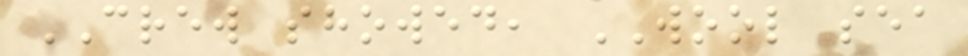CREW showed, WOOL sea
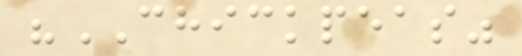"CHICKPEAS"
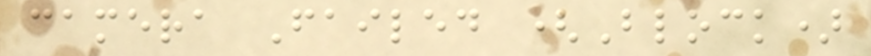camera Failed (Block)
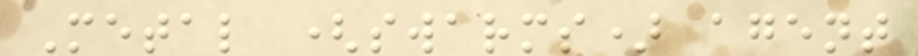Metal (swarms) agent
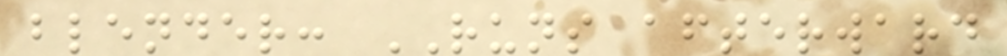blender: RUNS afterward
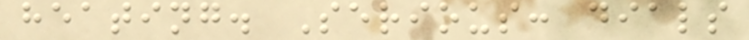heating. Serious: dials
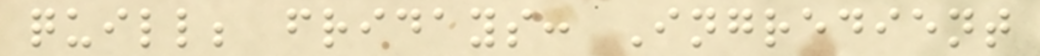quill; fridays: Ingredient
